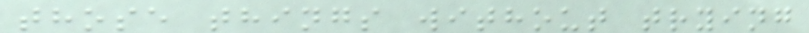those things without trying
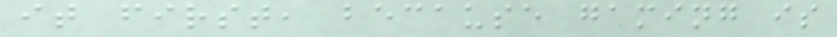it first, because gaming is
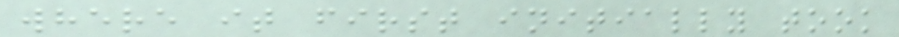where it first initially took
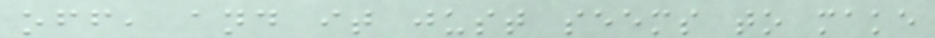off, and it just seems to make
